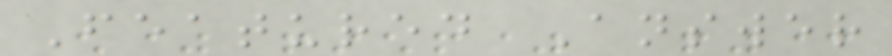Featured Answer
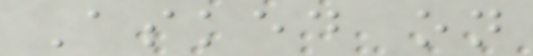Asked on
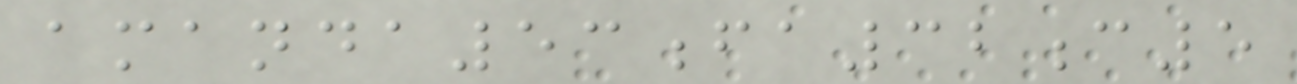amanda53fa32c5
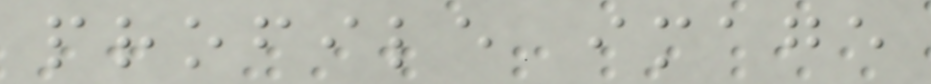profile image
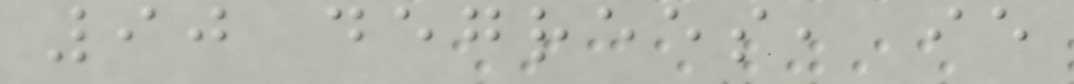90 degrees, ie
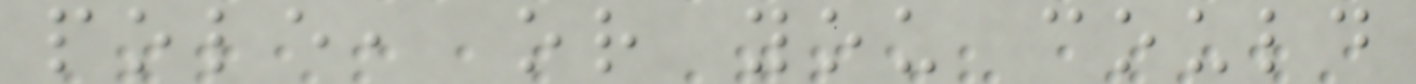pole, or you could
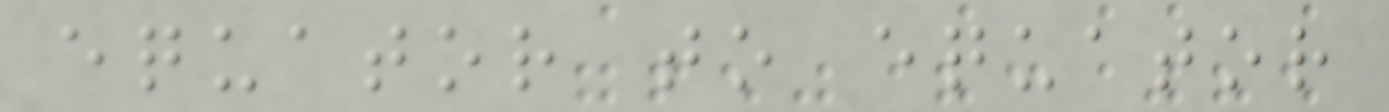equator to equator
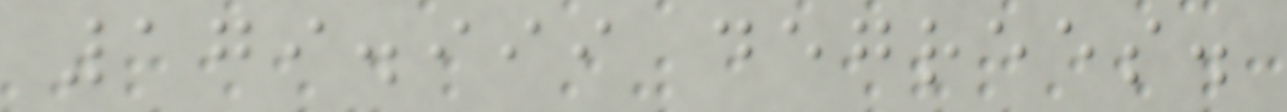179.999 degrees.
